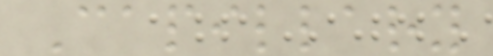Capillary
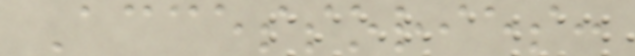Accessories:
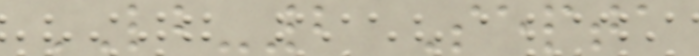LB-2 Septa
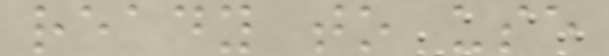ready to use
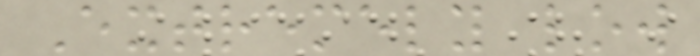Extremely low
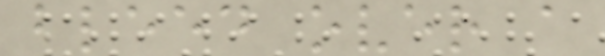bleed over a
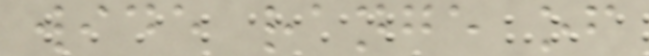wide range of
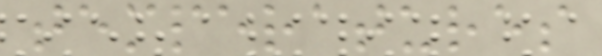temperatures
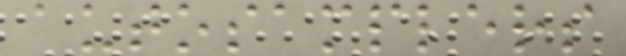autosamplers
